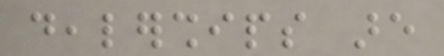dealerships are
